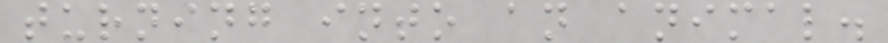turning into an animal.
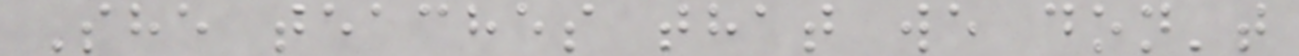She teaches that we don't
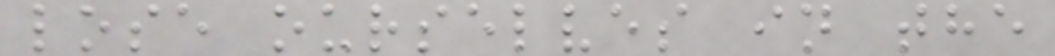lose ourselves in the
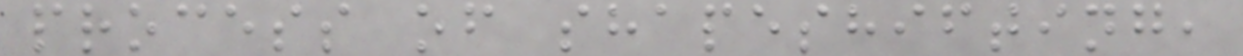process of shapeshifting,
